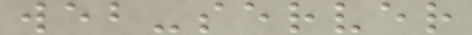web-server
